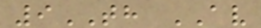9TH AV
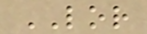LOR
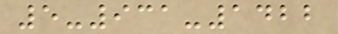5-931-1422
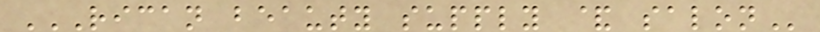RICAN BEAUTY SUPPLY & SALON
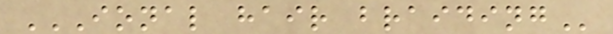IONAL HAIR BRAIDING
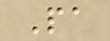Pa
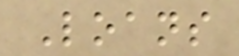Loans
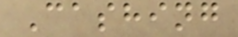Cashing
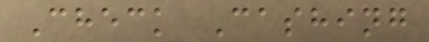Check Cashing
